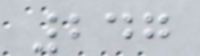247
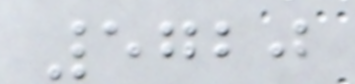5720
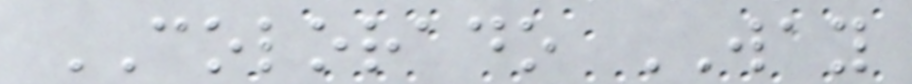COLORADO WAY
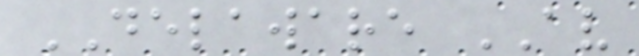DELAWARE AV
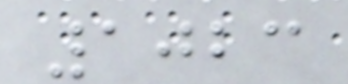1023
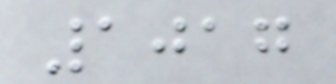1017
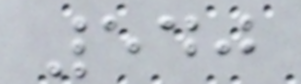540
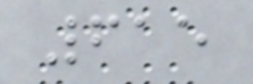615
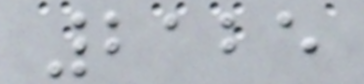2125
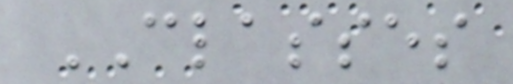CLASSES
